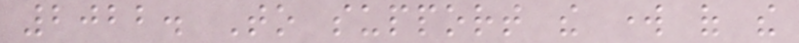2022. To support the work of the
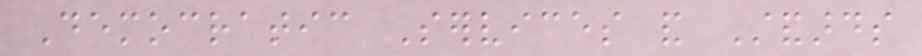Democratic Services and Standards
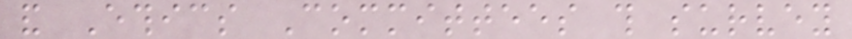and Ethics Committees this survey
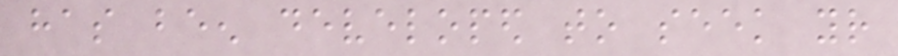has been developed to seek your
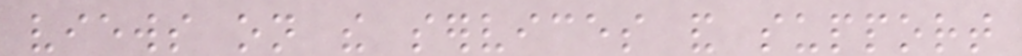views on the services and support
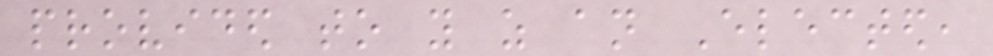provided to you as an Elected,
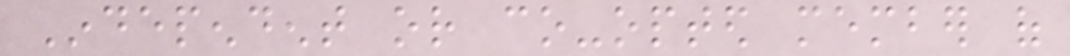Independent or co-opted member of
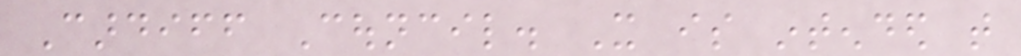Cardiff Council. It is intended that
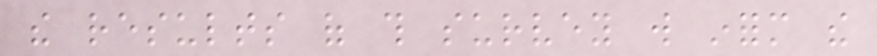the results of this survey will inform the
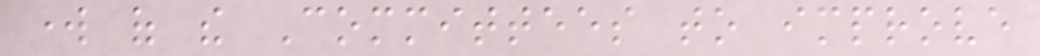work of the Committees to improve
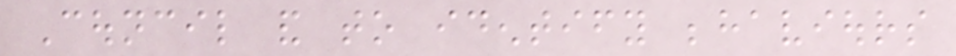Council and to identify behaviours
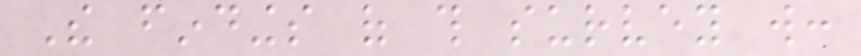The findings of this survey will:
